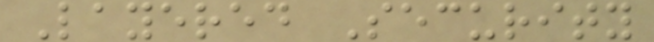Layered Security
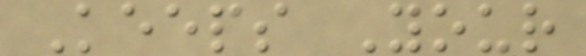Keeps Your
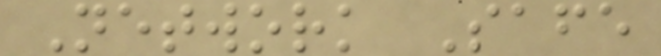Network Safe
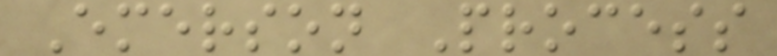Emerson Process
